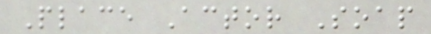Place Actor Soap
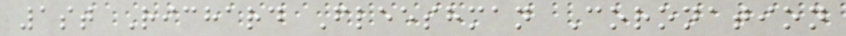1st Richard Fleeshman Coronation
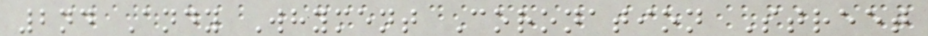2nd Andy Whyment Coronation Street
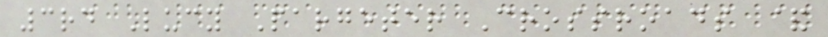3rd Lucy Pargeter Crossroads &
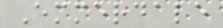Emmerdale
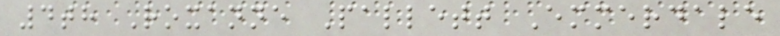4th Roxanne Pallett Emmerdale
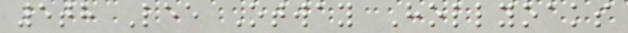5th Lee Otway Hollyoaks
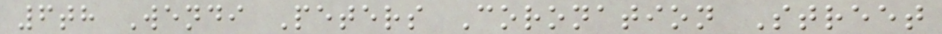6th Wendi Peters Coronation Street
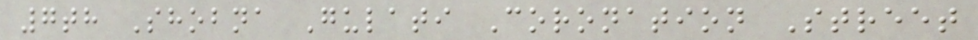7th Shobna Gulati Coronation Street
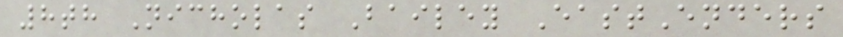8th Nicholas Bailey EastEnders
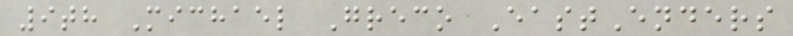9th Michael Greco EastEnders
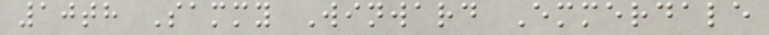10th Sammy Winward Emmerdale
